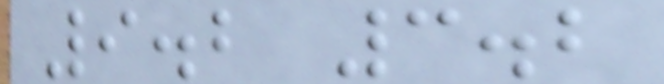9.2 3.2
